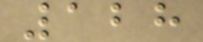128
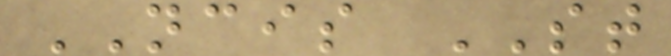NCIS ST
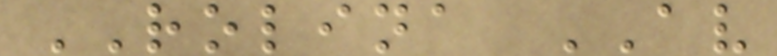ROLINA AV
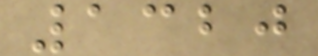1320
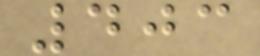403
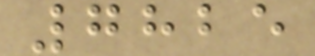7825
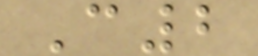C2
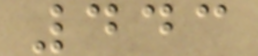443
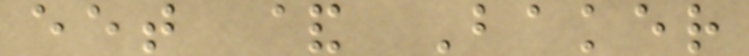eet & Baker
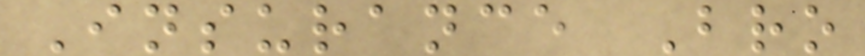Insurance Bro
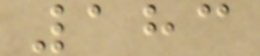183
